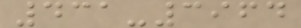431-3964
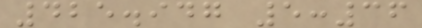425.947 5:36
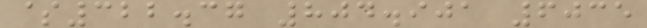$322.37 804.901 6035
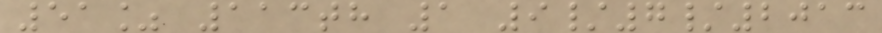51% 113th 1 9/7/2013
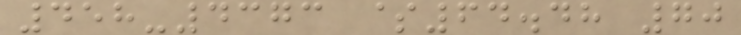458-4373 $64.48 70
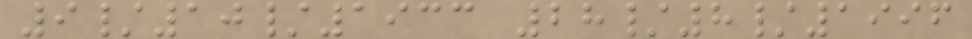9/10/1933 28/8/1996
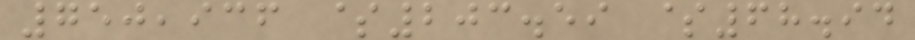750,936 $203.59 $68.94
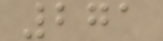271
